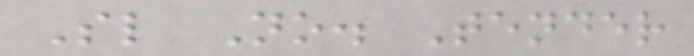Sl No. Tender
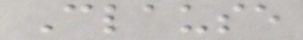Clause
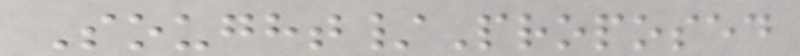Sought/Proposed
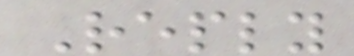Reply
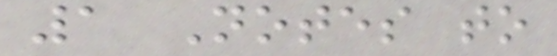1 Notes to
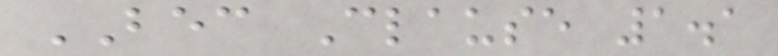BEC Clause 1.1
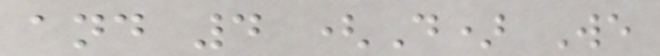and 4 (D) We
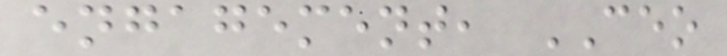engagement, CEO
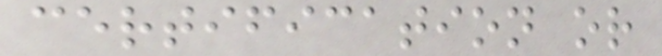certification or
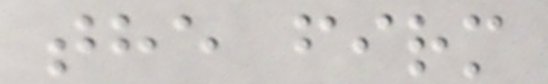the firm
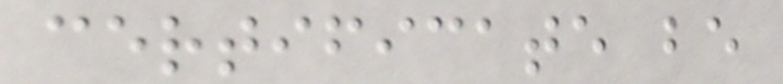certificate be
